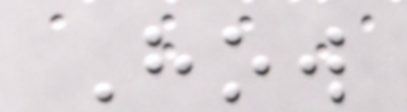How
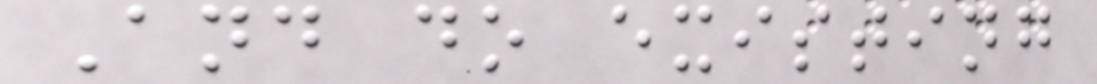And do existing
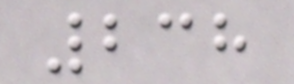238
